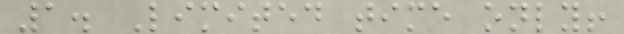1. Limited time only!
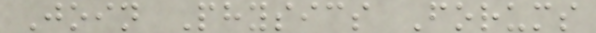Join Physics Forums
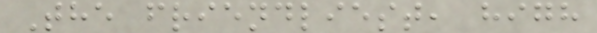The friendliest, high
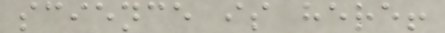science is here!
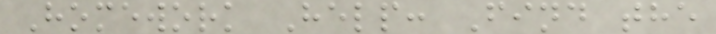Homework Help: Find the
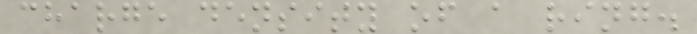charge density of a ring.
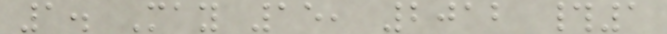1. May 15, 2012 #1
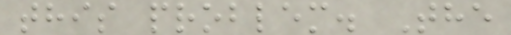this problem. The
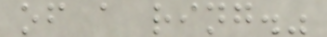of a ring."
